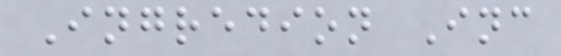Ingredion Inc
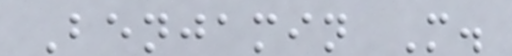Benjamin M.
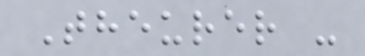Theurer -
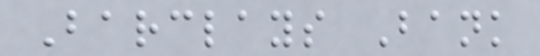Barclays Bank
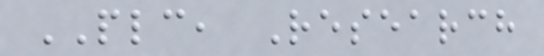PLC, Research
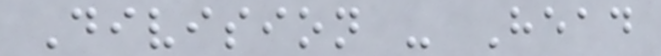Division - Head
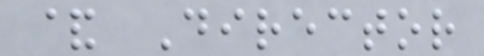& Director
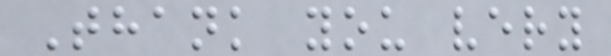Thank you very
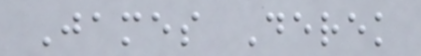James Derek
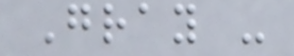Gray -
